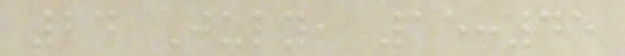24 July, 15:45
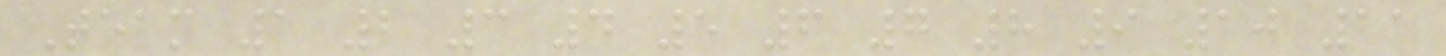Team 1 2 3 4 5 6 7 8 9 10 11
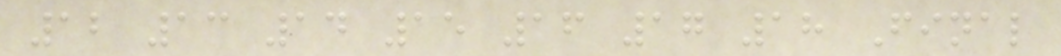12 13 14 15 16 17 18 Final
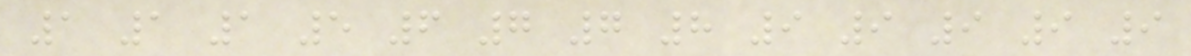1 1 1 5 6 7 7 8 9 9 9 9 9
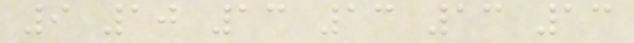9 10 13 13 13 13
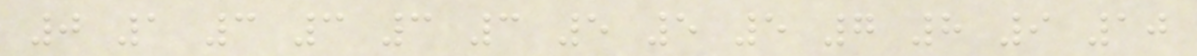0 1 3 3 3 3 5 5 5 7 8 9 10
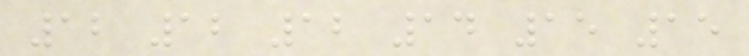12 12 12 14 15 15
